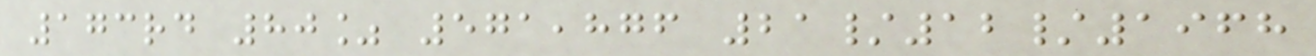173rd 80% 571,876 21/12/1968
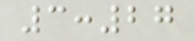3:27
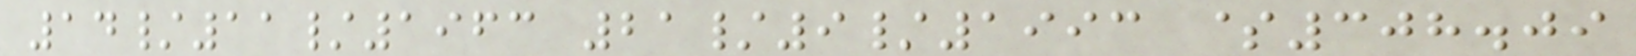14/11/1963 21/9/1993 $308.09
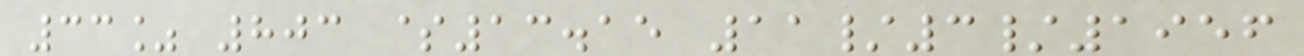33% 803 $13.15 11/3/1956
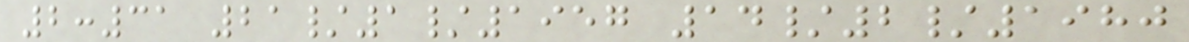2:31 21/1/1957 14/2/1980
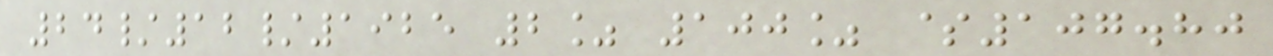24/12/1925 2% 100% $107.80
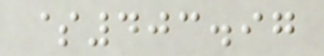$403.97
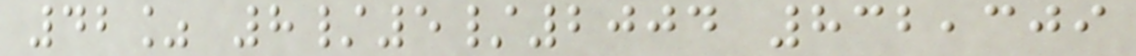42% 8/5/2004 832,309
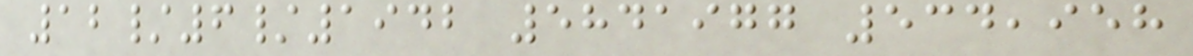12/6/1942 5841977 534,958
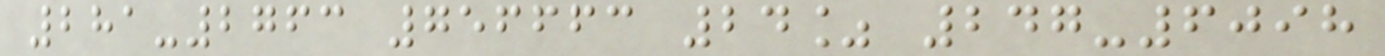281-2763 756663 24% 247-6098
